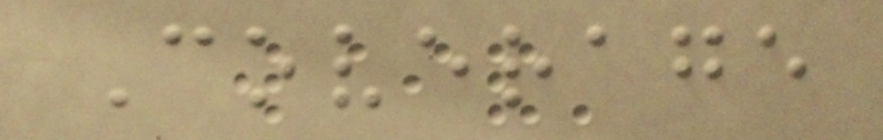Coverage
